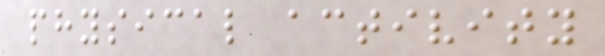physical activity
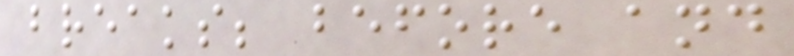breaks; before and
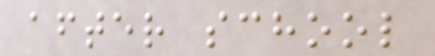after school
